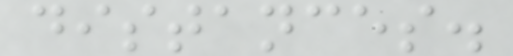distances.
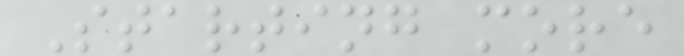Starting more
